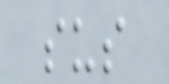sus
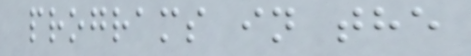programs in the
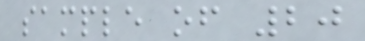sample of 20
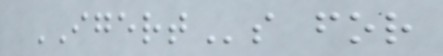IGERTs for
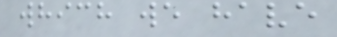which we have
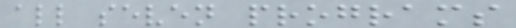all seven programs
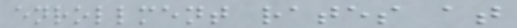enrollment rates at
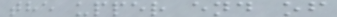the upper end of
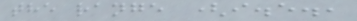the range (i.e.,
